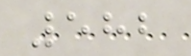582
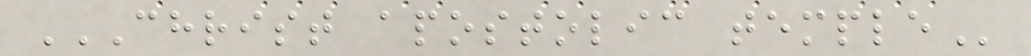CHRIST APOSTOLIC TEMPLE
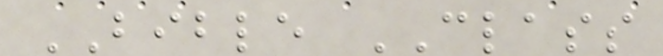BIBLE CLASS
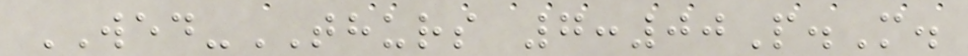WED-THURS 7:00P.M.
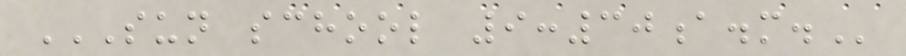SUN SCHOOL 9:30A.M.
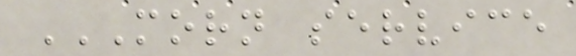MORN SERVICE
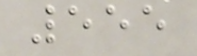555
